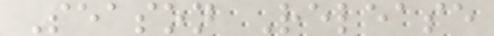Season Release
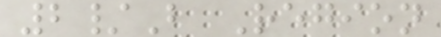2/B Region
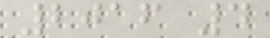2016 4
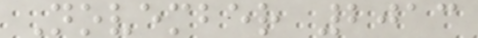November 2013
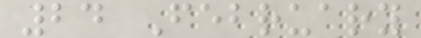24 February
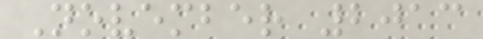November 2013
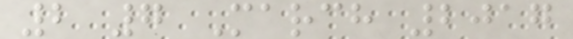2 7 March 2017
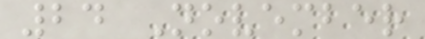24 November
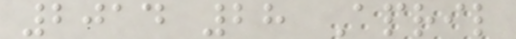2014 28 April
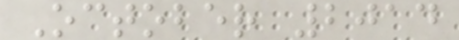October 2014
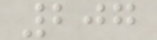207
